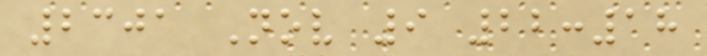2301 Nov 9 22:18
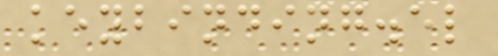keybinding.el
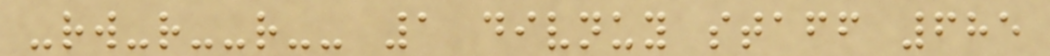-rw-r--r-- 1 divnuy staff 685
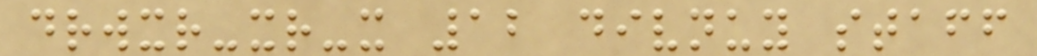drwxr-xr-x 12 divnuy staff
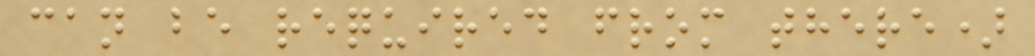can be required from there)
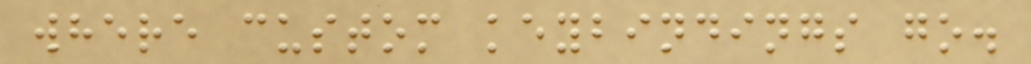where custom keybindings go.
